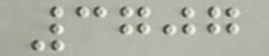3707
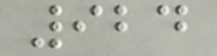924
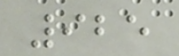925
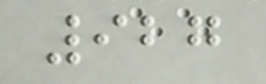927
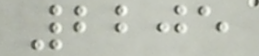2205
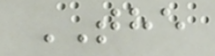THE
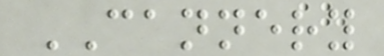CANNERY
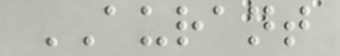AURANT
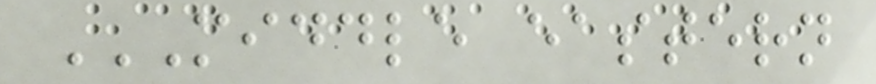MIDDLE EASTERN
